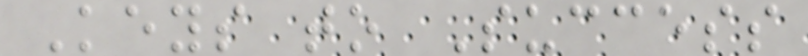Keys to Success
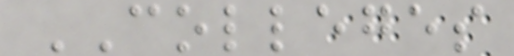COLLEGES
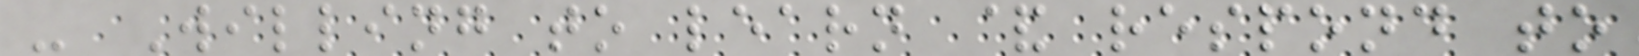- Willing to learn & respond to
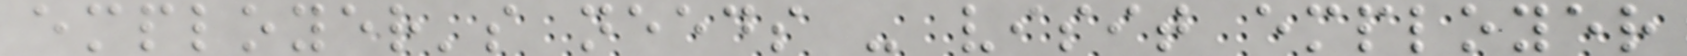employer's needs - visit employer
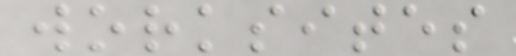worksites
